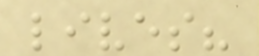lives?
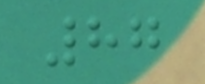87
